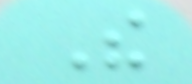The
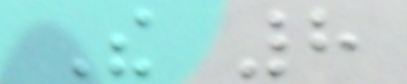The 8
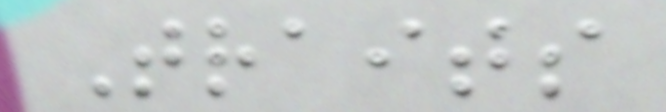Traits
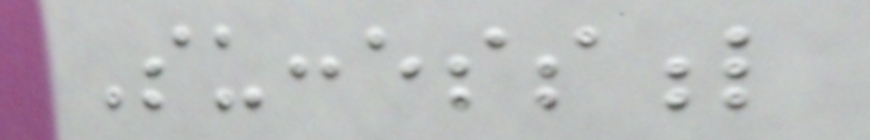Successful
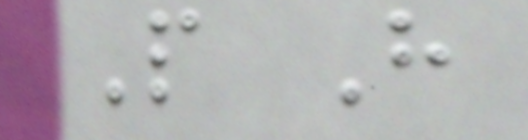People Have
